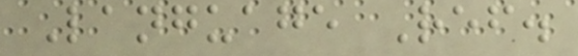Language Ref.
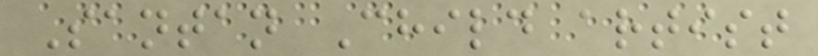Santan Child artist
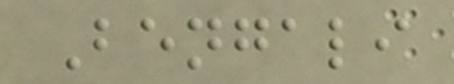Bengali
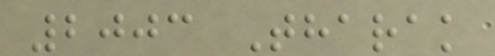2003 Tharak
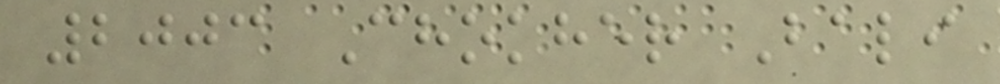2003 Chokher Bali
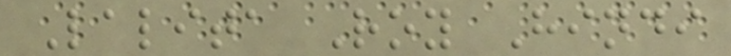Lalita Roy Hindi
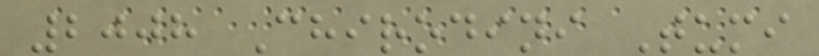2008 Chirodini Tumi
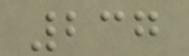237
